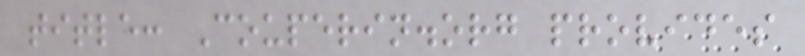title: Couperin.org provides
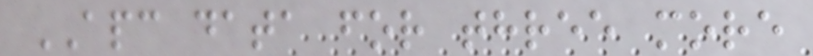APC data for three more
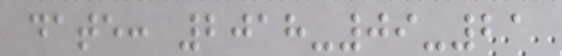date: 2018-09-21
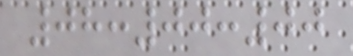08:00:00
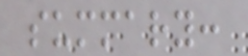summary:
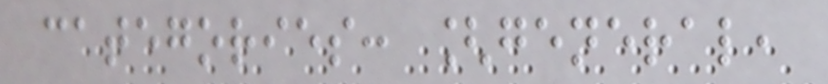categories: [general,
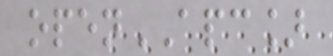openAPC]
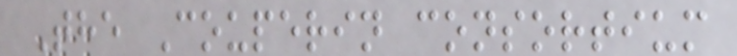The Couperin consortium
